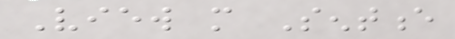View more Sentence
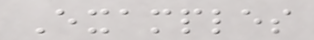Examples
